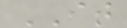IT
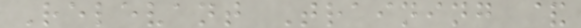Relevant Training &
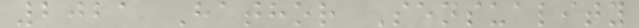2021 Hathor Sensuality
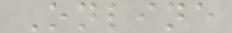Online
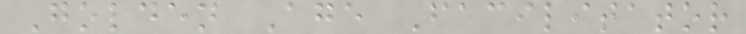Golden Age Facilitator
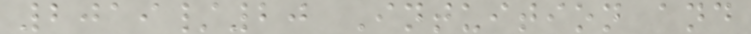2019/20 Intuition and
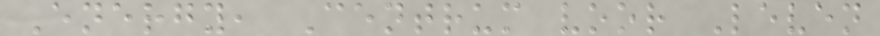Energy, Centrum voor Leven
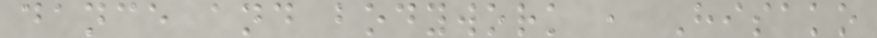dance and bodywork , Hisako
